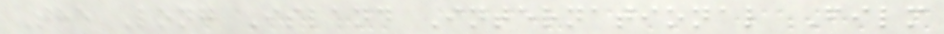The Long Island International Film
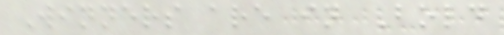Winners are in Bold
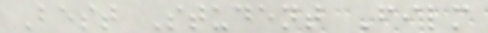Best Student Film
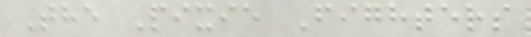The Pixie Fighters
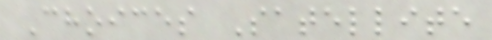Choices Satellite
